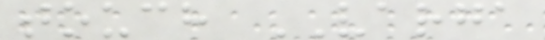touch VARGA
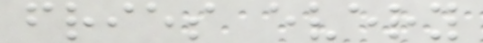fries every
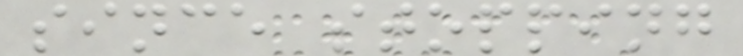since stopping
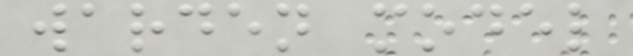warden model
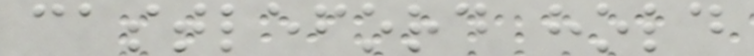castleford hold
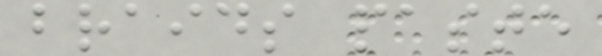braids paste
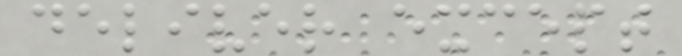deliver except
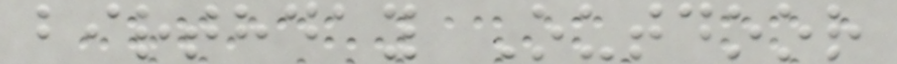birthday Outdoor
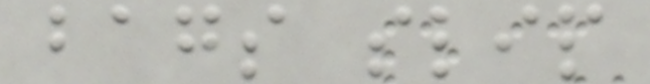bags slip
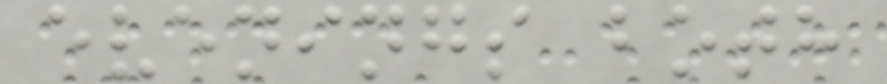evenings both
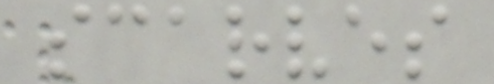scarves
